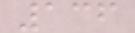136
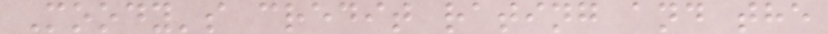Moody's credit rating and the
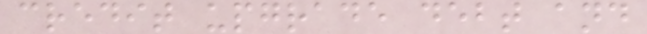credit upgrade debt and
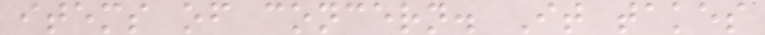items of concern. It takes
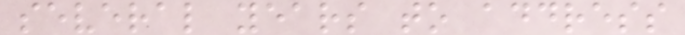several years to address
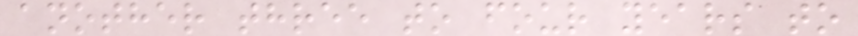another three to four years to
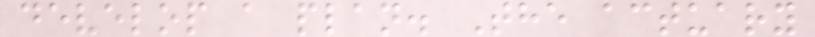develop a plan. The actuary
